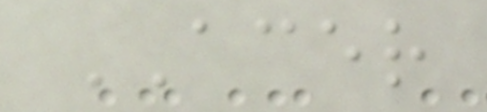ACER
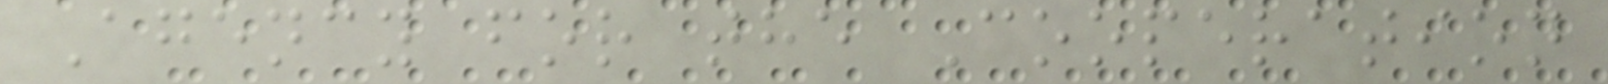Agency for the Cooperation
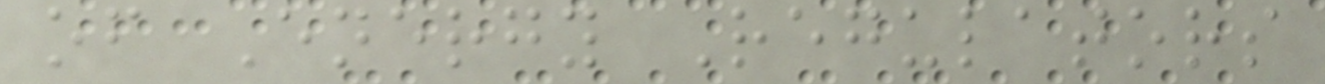of Energy Regulators
